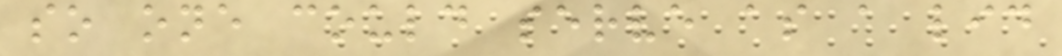so one could serve as a lid
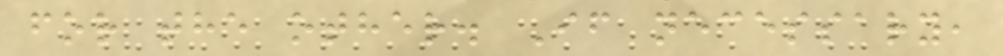for the other. If necessary,
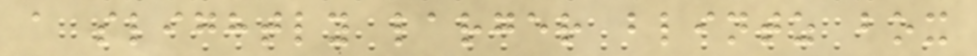a slightly larger blintz box
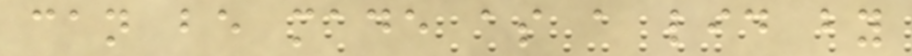can be made as a lid by
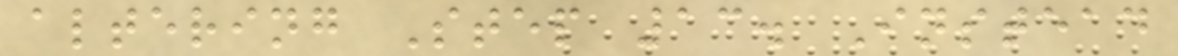altering Step 13. Instead
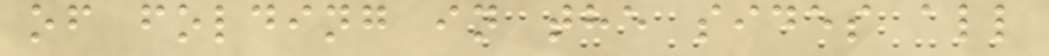of folding in the sides all
